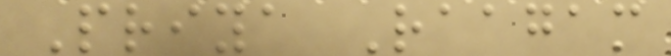Priya Raagam
